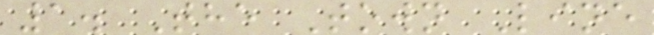1. The Town Line
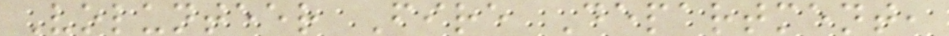Volunteer Fire Department,
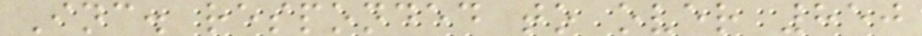Inc. responded to over 850
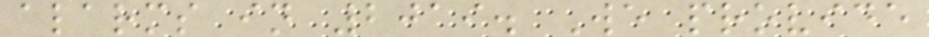alarms in 2019. We provide
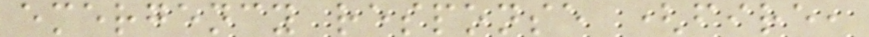emergency response (fire,
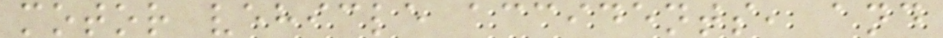motor vehicle accidents, and
